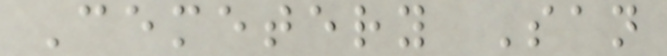Cemetery San
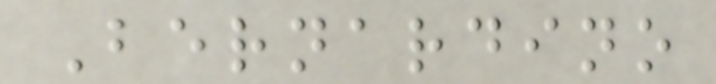Bernardino
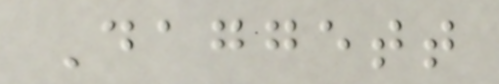Daggett
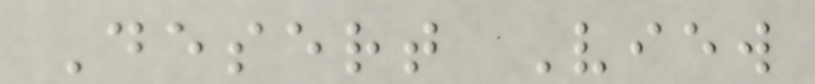Desert View
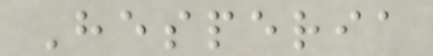Hesperia
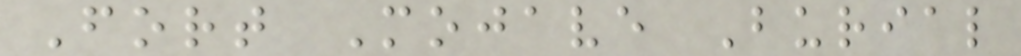Fort Mojave Burial
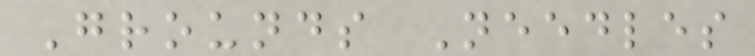Grounds Needles
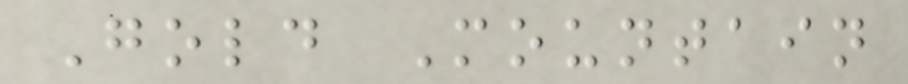Gold Mountain
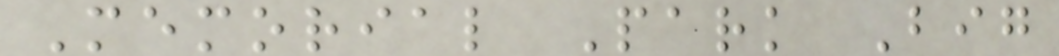Memorial Park Big
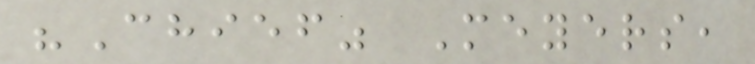"Chief" Meyers,
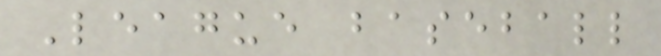League baseball
